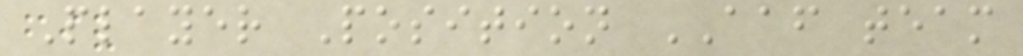Player Position AAF team
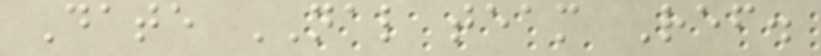Date NAL team Ref.
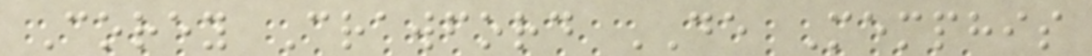Corey Crawford DE Memphis
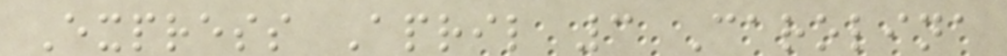Express April 3 Carolina
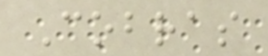Cobras
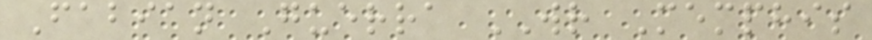Fabian Guerra WR Memphis
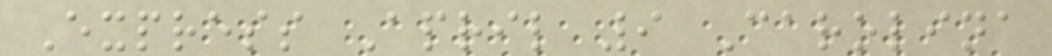Express April 9 Carolina
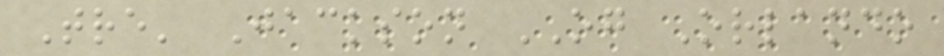Tre' Jackson OG Orlando
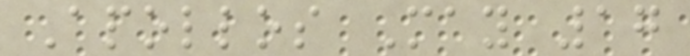Apollos May 17
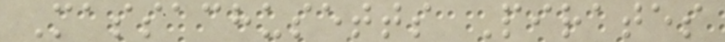Massachusetts Pirates
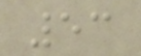53
